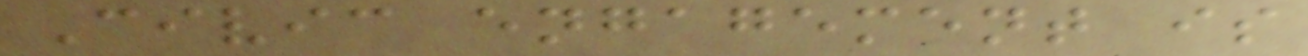Civic engagement is
